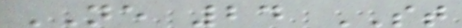NE 24 ST
